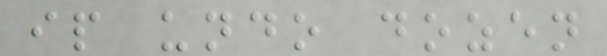ip undo dozen
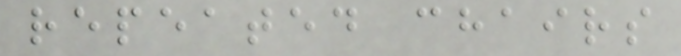repeated chairs
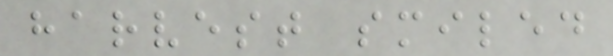harvest smiled
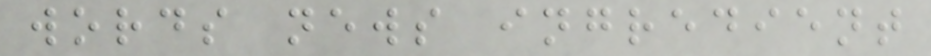words news ingredient
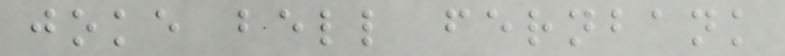joke bell fernbank
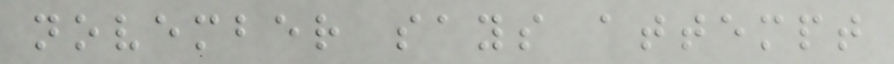november says attempt
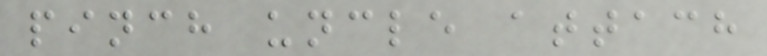pinch uncle attach
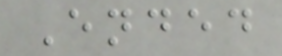Ended
